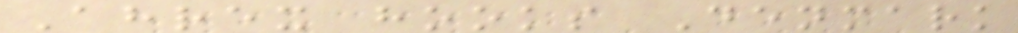Ahrex hooks Denmark
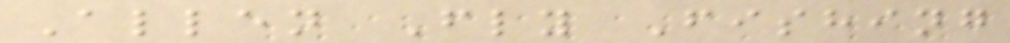Allen Fly Fishing
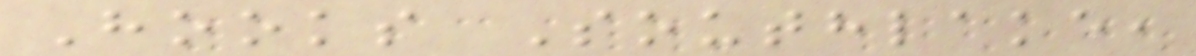Hooks Southlake,
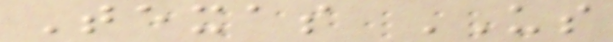Texas US
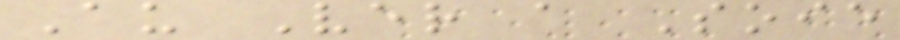Au Ver a Soie
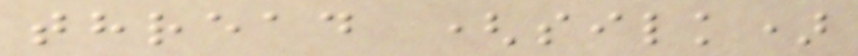thread (silk)
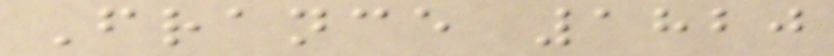France 1820
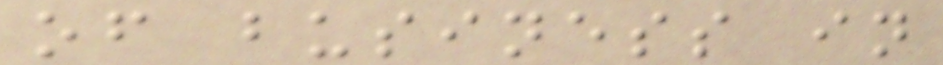of business in
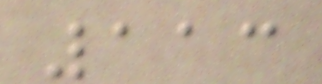113
